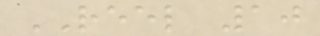REEL 10
